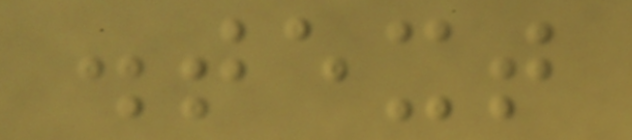.text
